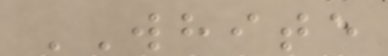WHITE
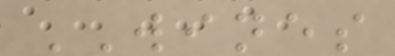WINES
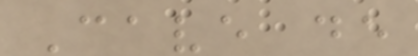Cave de
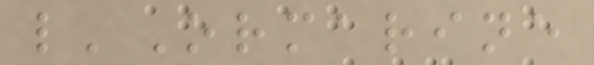l'Ormarine
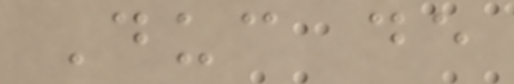Duc de
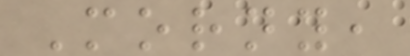Morny,
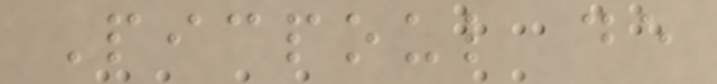Picpoul de
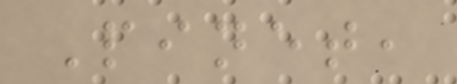Pinet,
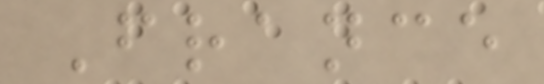France
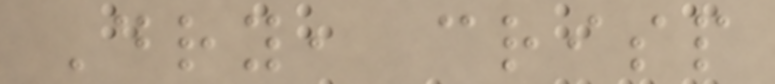Dry, crisp
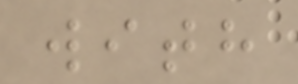with
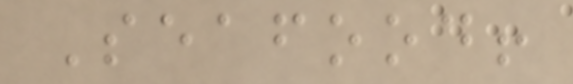Seafood!
